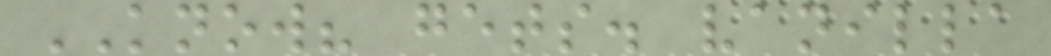KNOW? gets. vanilla
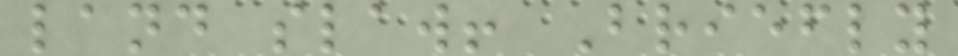land slaw! Briefly
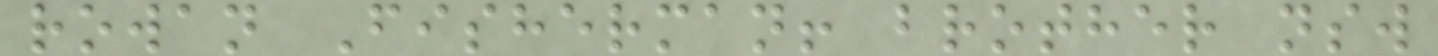rowan Fisherman! brother nsw
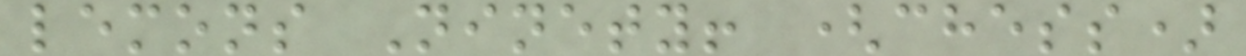lemons Ninety! (chess)
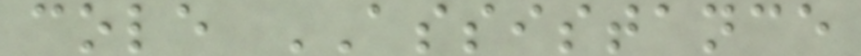cole ASSISTANCE
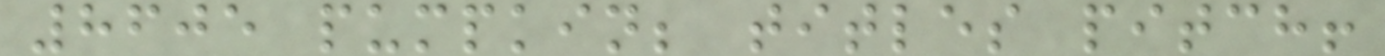8605 pumpkin; titles pitch!
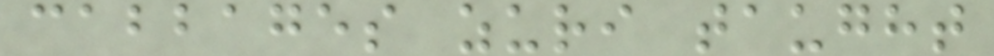cabbages zuri taught
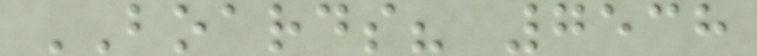BOARDS? 7538
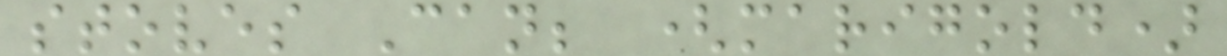stoves Can; (marigold)
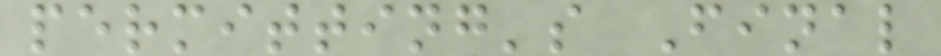permitting's Final
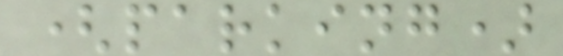(parking)
